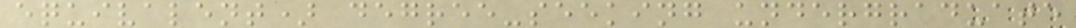equivalent) degree-seeking undergraduate
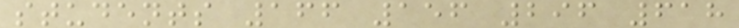students 166 156 296 618
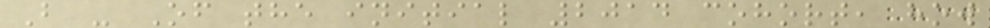B - Of the initial 2014 cohort, how
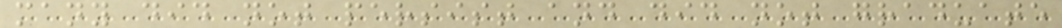many did not persist and did not graduate
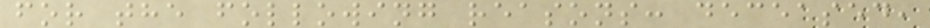for the following reasons: deceased,
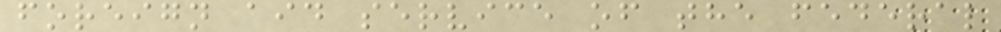foreign aid service of the federal
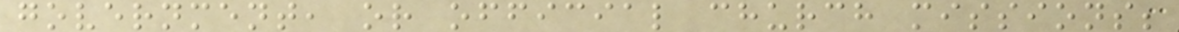government, or official church missions;
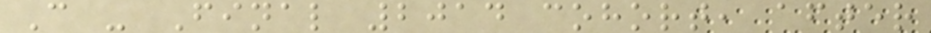C - Final 2014 cohort, after
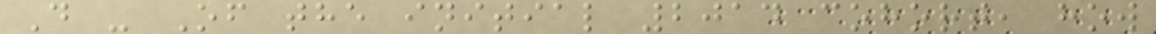D - Of the initial 2014 cohort, how
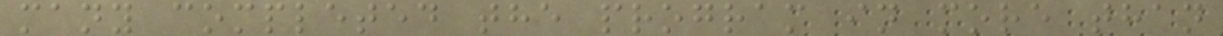many completed the program in more than
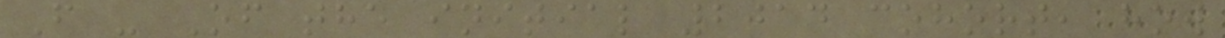F - Of the initial 2014 cohort, how
